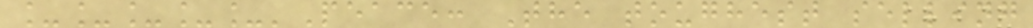_____'Peace: The toughest selling
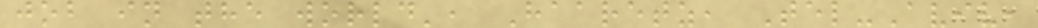job in the world', Haaretz, Tel-Aviv,
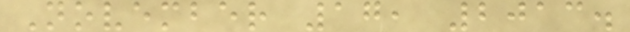November 17, 2013.
